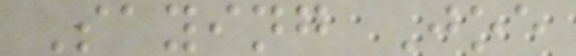Saying Joe
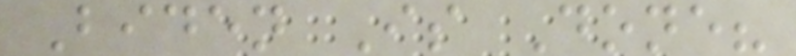Biden Is Done?
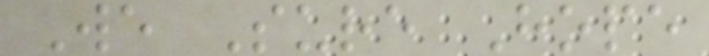We Sure Hope
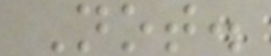Not.
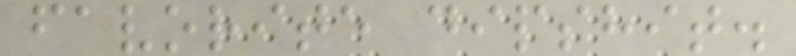favorite dipshit.
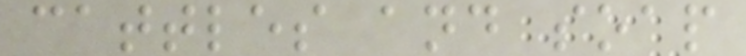cattles and soap
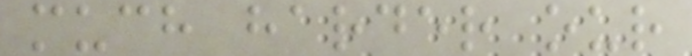much harder our
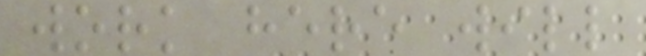work here will
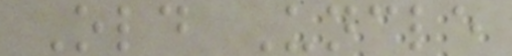Old Uncle
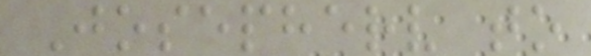Josepherv to
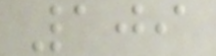109
